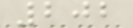202
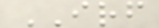IRF
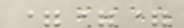===
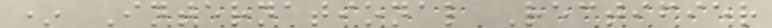* International Rectifier
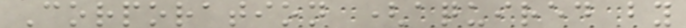Corporation (aquired by
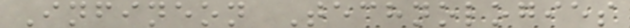Infineon Technologies
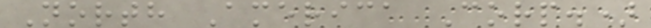North America Corp.)
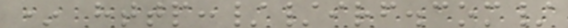* http://irf.com/
